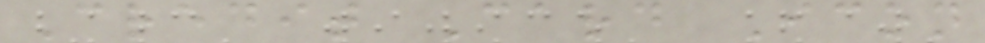Credit Card Icon
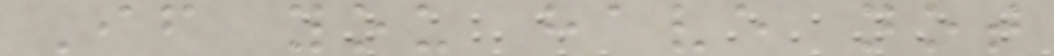If you have not
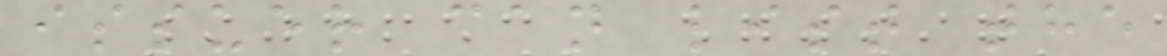issuer can list the
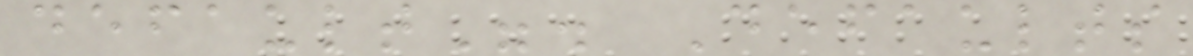default". Defaults
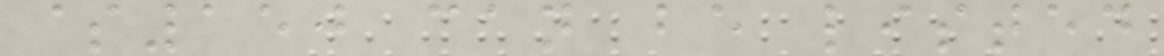$150 can be listed
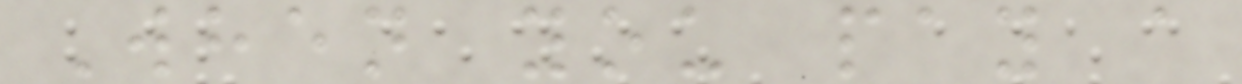When you pay a
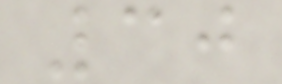30
